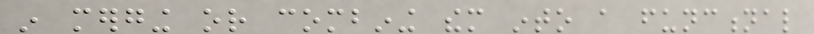in merging or combining them into a functional
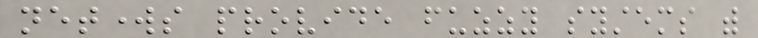networks provide fuzzy systems with
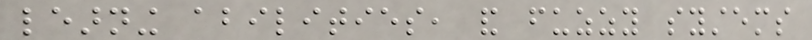learning abilities, and fuzzy systems
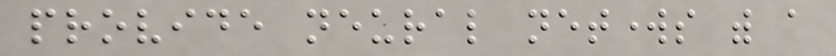provide neural networks with a
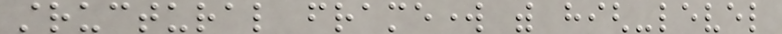structural framework with high-level
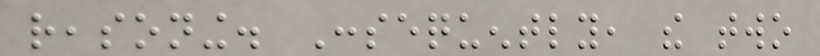reasoning. Consequently, the two
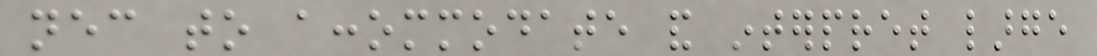necessary to accommodate and interpret large
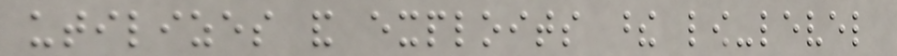utilizes and exploits these low-level
